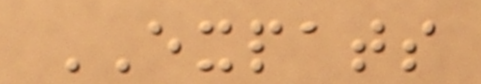EXPATS
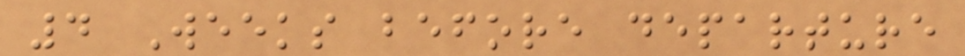4 Weeks before departure
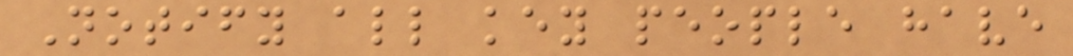Notify all key people have
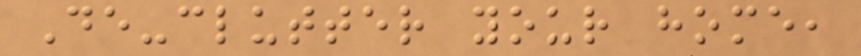De-clutter your home,
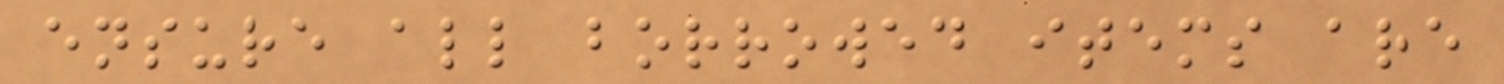ensure all borrowed items are
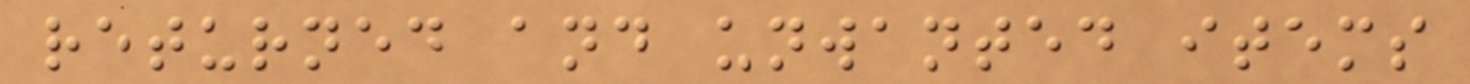returned and unwanted items
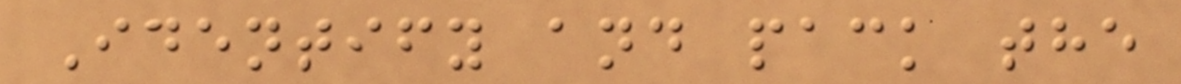Identify and pack the
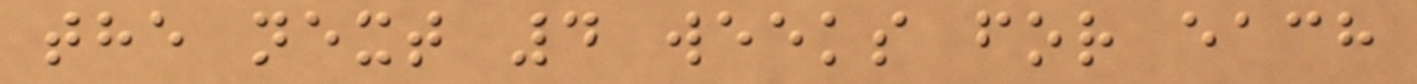the next 4 weeks for each
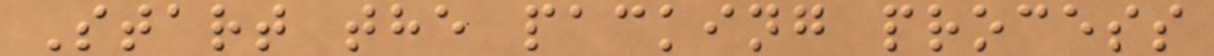Start the packing process
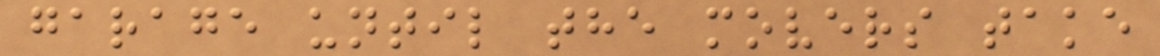garage until the movers take
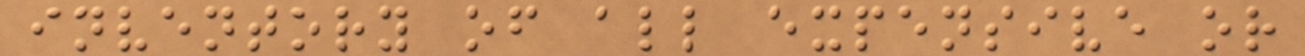inventory of all expensive or
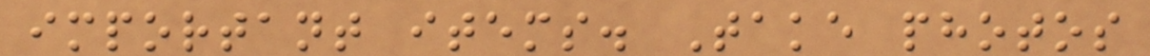important items. Take photos
